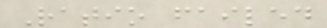Ratio failed
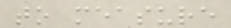to measure
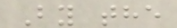By the
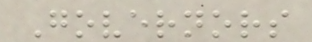Governors
